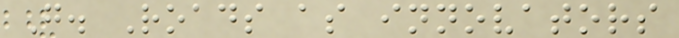G. Roads as innovators
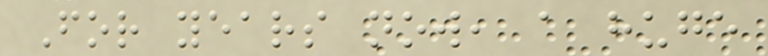For years now, a huge
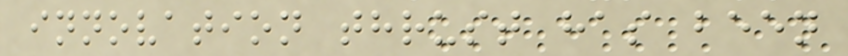innovation thrust has been
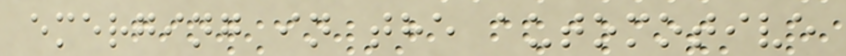emerging in the automotive
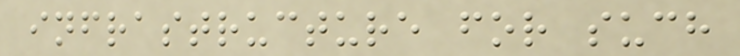infrastructure for such
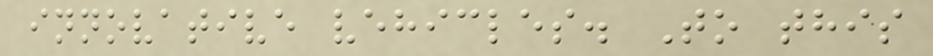innovative vehicles. To this
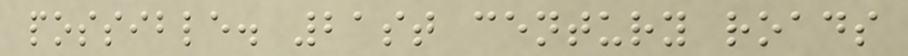possible. 21st century roads
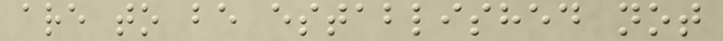are to be established not
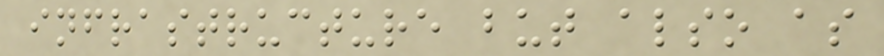infrastructure but also as
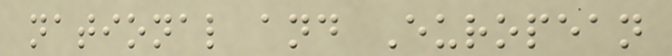national and European
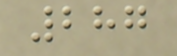287
